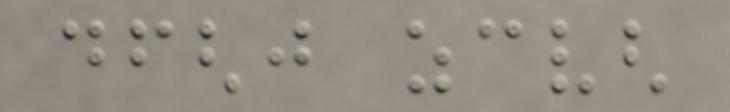dfghj zcvgh
